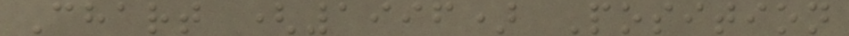Chart (1996) Position
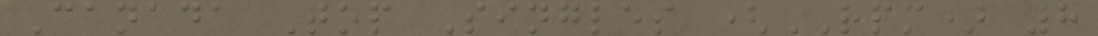Canada Top Singles (RPM) 8
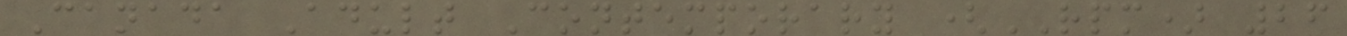Canada Adult Contemporary (RPM) 26
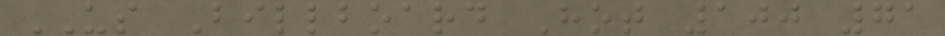US Billboard Hot 100 71
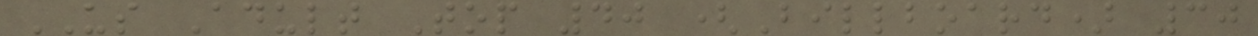US Adult Top 40 (Billboard) 30
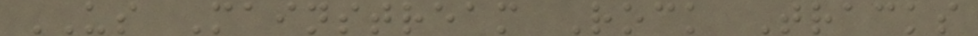US Mainstream Rock Tracks
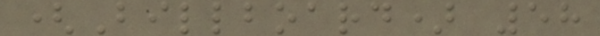(Billboard) 58
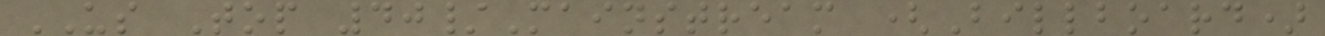US Top 40/Mainstream (Billboard)
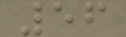56
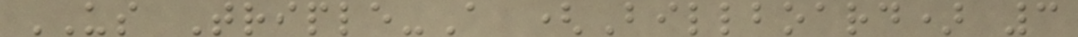US Triple-A (Billboard) 3
